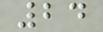24
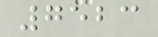7523
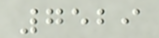7529
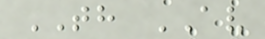TH AV
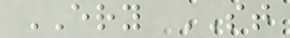ERY ST
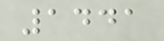1441
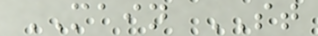MAIN ST
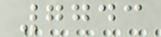7743
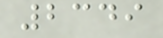2349
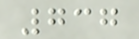737
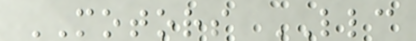MOTORS LLC
